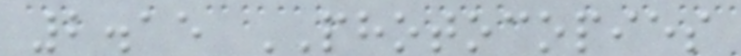2.15 PHOTOCOPIES
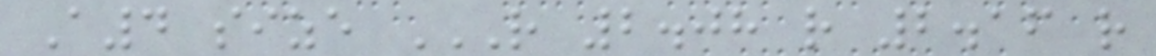A4 size R 2.08 R 2.16 R
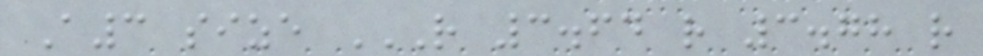A3 size R 3.64 R 3.78 R
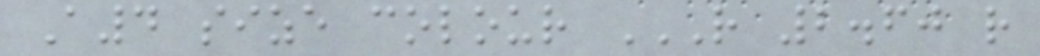A4 size colour R 2.60 R
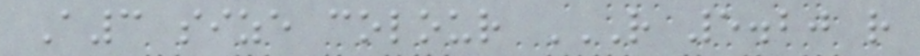A3 size colour R 5.20 R
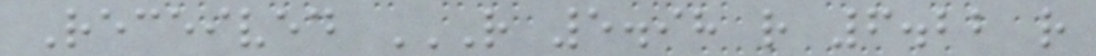Received R 5.98 R 6.22 R
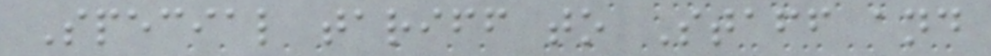Special tariff to Staff and
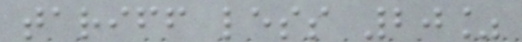tariff less 20%
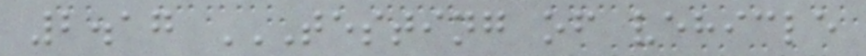2.17 TESTING OF VEHICLE
